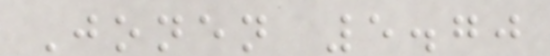Jonen 5.70
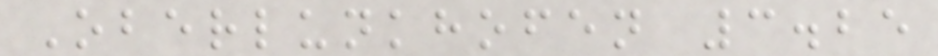Oberlunkhofen 3.25
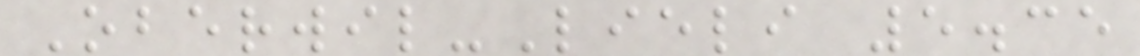Oberwil-Lieli 5.35
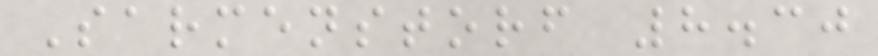Sarmenstorf 8.30
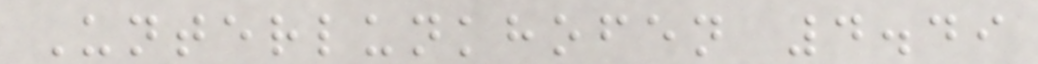Unterlunkhofen 4.49
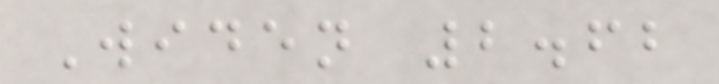Widen 2.62
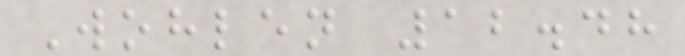Wohlen 12.48
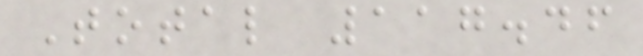Total 117.46
